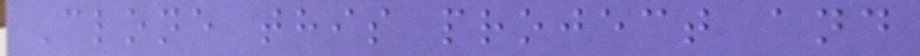Clone this project and
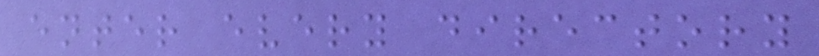enter every directory
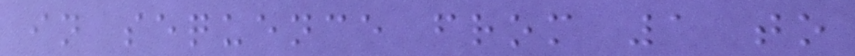in sequence from 1 to
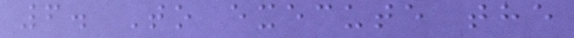6. To execute the
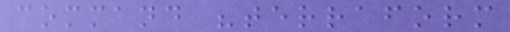command "terraform
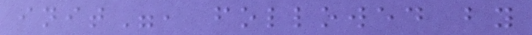init", followed by
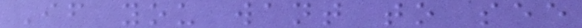If you want to see
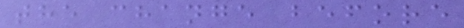the change before
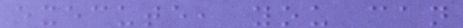execute, you can
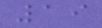19
